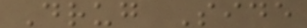Drug Side
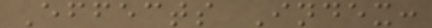Effects Index:
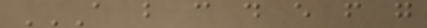A B C D E F G
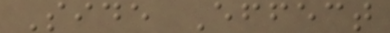Side Effect
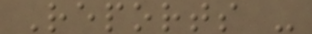Reports -
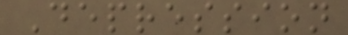Depression
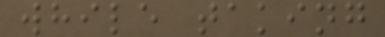while taking
